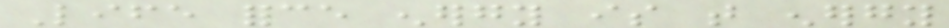Life force energy is that energy
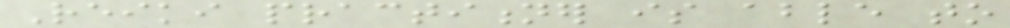Reiki practitioner is able to
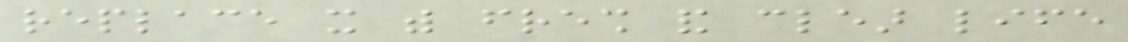replace it with fresh and clear life
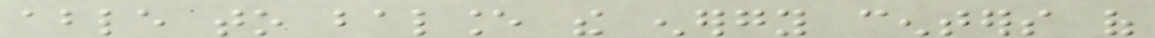able to balance the energy centers of
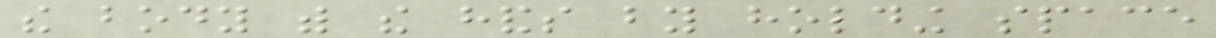the body with the hands by holding space
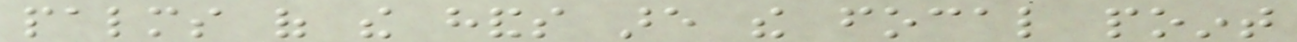palms of the hands are the focal point
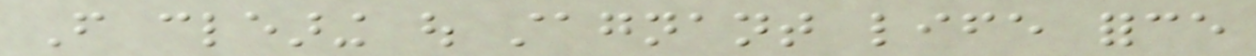From clearing out stagnant life force
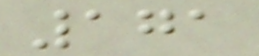171
